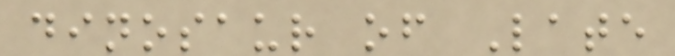dinosaur of Late
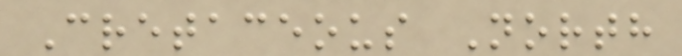Cretaceous North
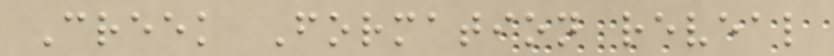Creek Formation reveal
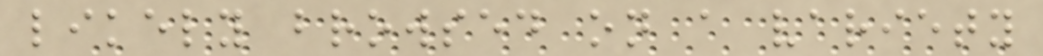likely browsed on a variety
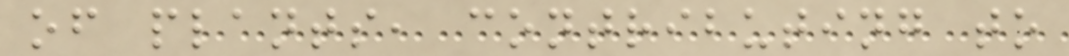of plants, contributing to
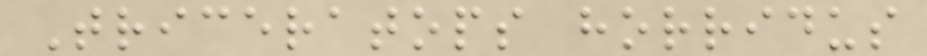Triceratops horridus
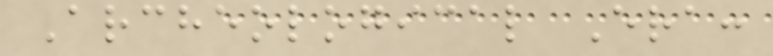Archeological Era:
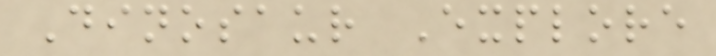Dinosaur Explore
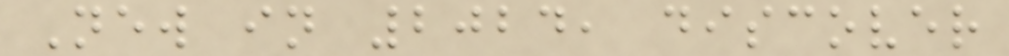New in 2024, discover
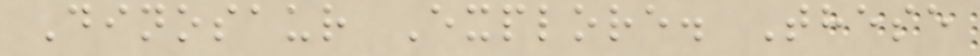Dinosaur Explore. These
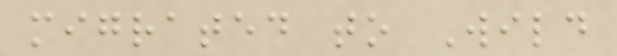migrated to Wild
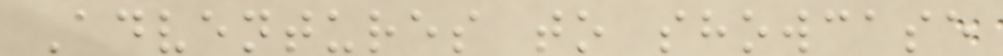Adventures to showcase
